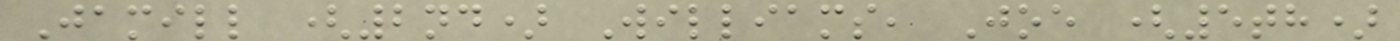Jamill (2nd) Williams, Joe (5th)
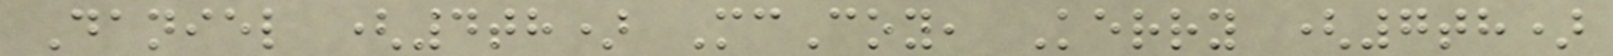Daniel (4th) McCoy, Kerry (7th)
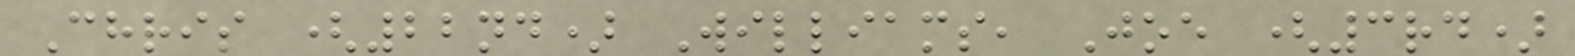Chris (22nd) Williams, Joe (3rd)
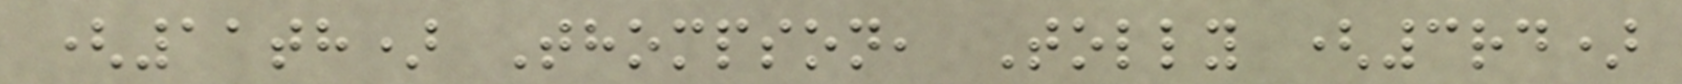(11th) Thompson, Tolly (3rd)
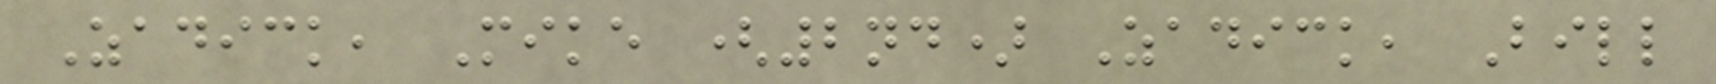Zadick, Mike (2nd) Zadick, Bill
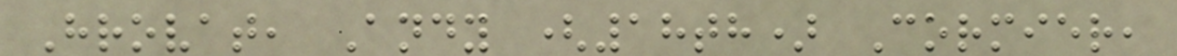Hrovat, Andy (18th) Cormier,
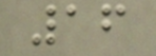16
